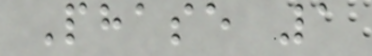Phase 1
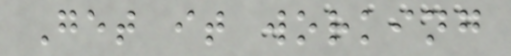Get it working
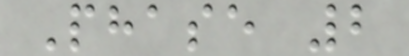Phase 2
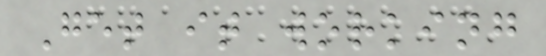Get it working
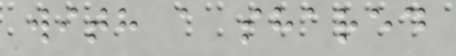with a shared
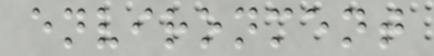environment
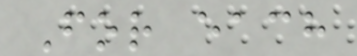For each
